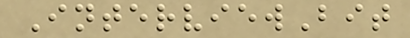InterviewBit
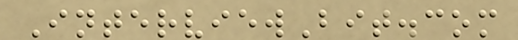InterviewBit.com
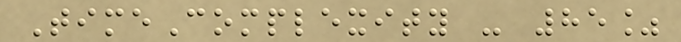TimeComplexity - 85%
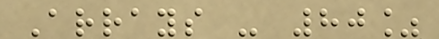Arrays - 80%
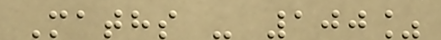Maths - 100%
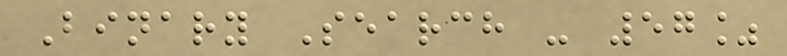Binary Search - 57%
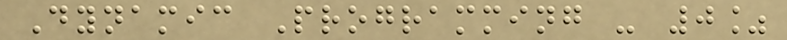Dynamic Programming - 0%
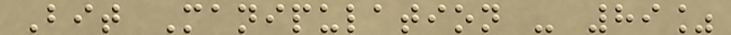Bit Manipulation - 89%
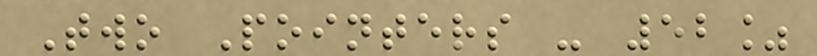Two Pointers - 52%
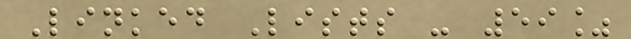Linked Lists - 59%
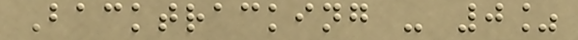Backtracking - 0%
